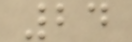24
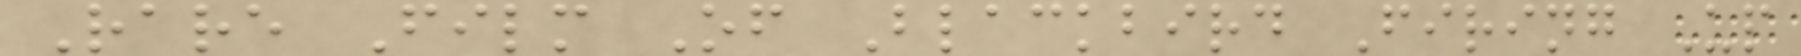Rare Film Of Blackbird Firing Up
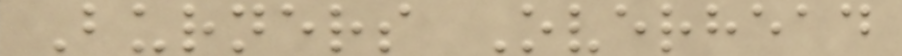Burners Overhead
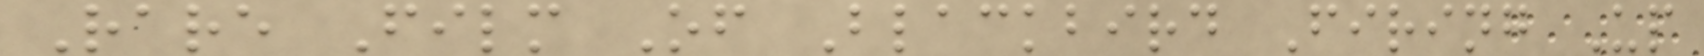Rare Film Of Blackbird Firing Up
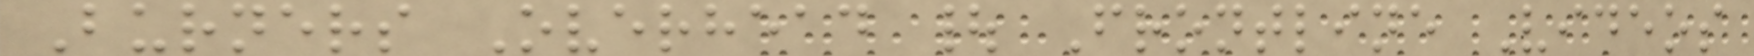Burners Overhead | Frontline Videos
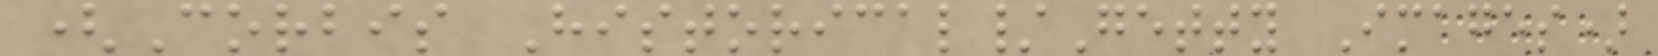(Corbis Historical/Getty Images)
